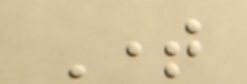Time
